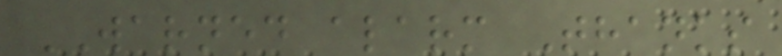WARNED alarm Thanks
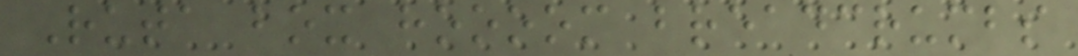Ruta box hoooom breadcrumbs
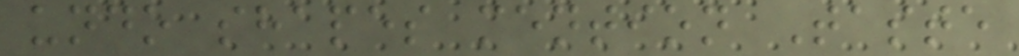undo shapes mention Taste
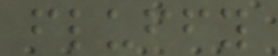fluffy
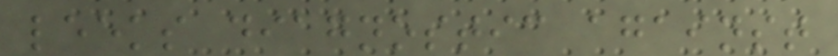leeks diagnostic against
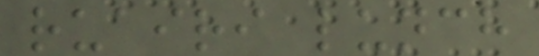ruairi lunch
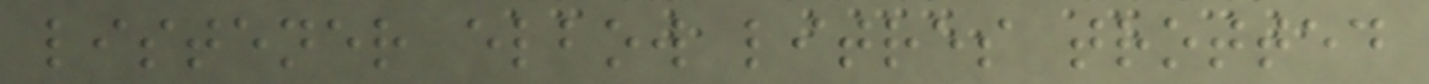listener elbow litres trotted
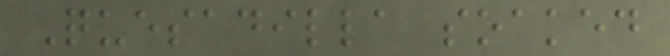Quesadilla soaked
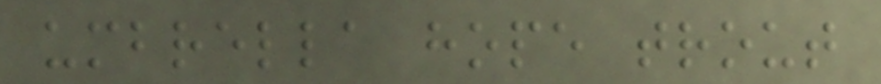umbrella hope trout
